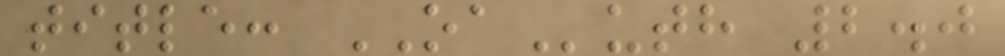title: OAuth 2.0
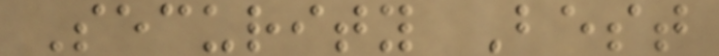Security Best
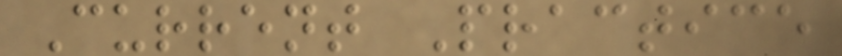Current Practice
